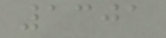1301
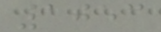1053
